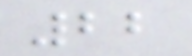22
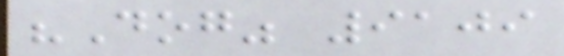"Dog" 9109
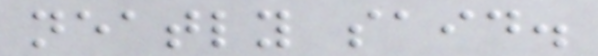neatly said.
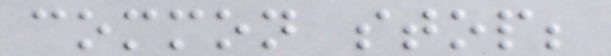common stop;
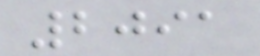2091
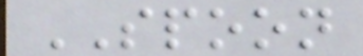SPOON
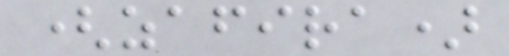(zafira)
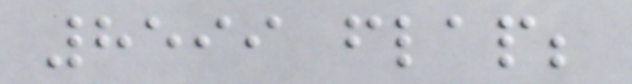8599 flap;
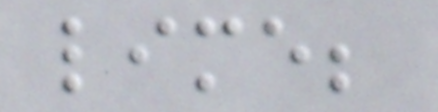lime;
